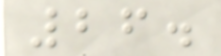26.
